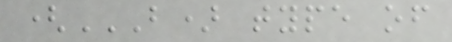(B) TYPE OF
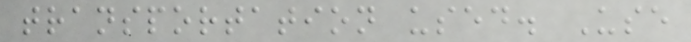transportation used. Use
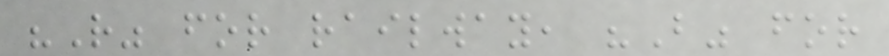"R" for railway, "B" for
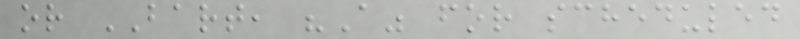or BART, "A" for scheduled
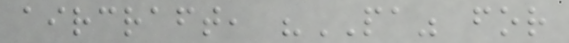aircraft, "PA" for
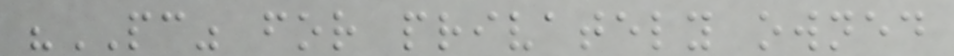"PC" for privately owned
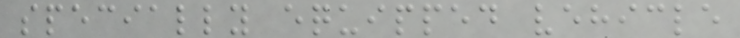specially equipped vehicle
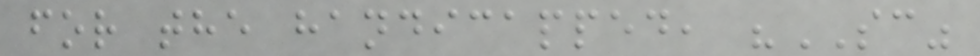for the handicapped, "SC"
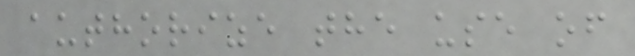authorize the use of
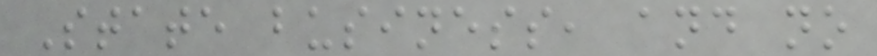State business, and no
